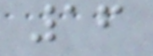16
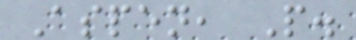Aspen, P.
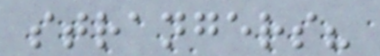strangers?
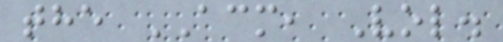the ACM, Vol.
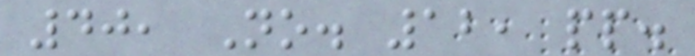40, No. 12, pp.
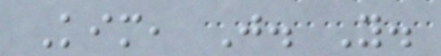Kim, J. Y.
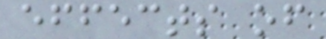effects of
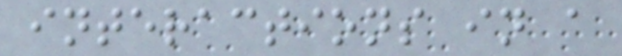interactions in a
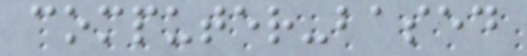computer-based
